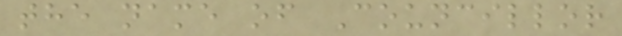the name of Councillor
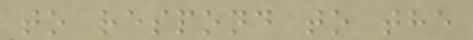to respond to the
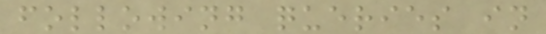following queries in
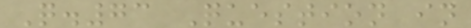Q.73 Question in
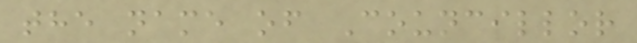the name of Councillor
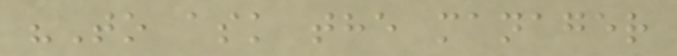"To ask the manager
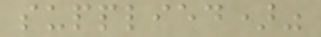supplied)"
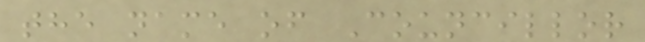the name of Councillor
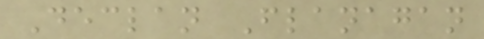Declan Flanagan
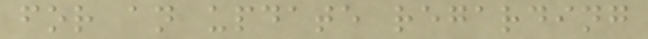for an update regarding
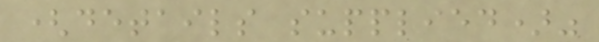(details supplied)"
